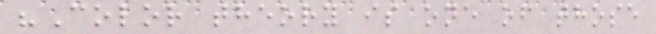"Color theory is one of those
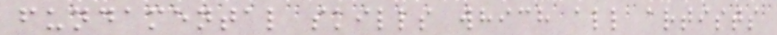fundamental skills which all artists
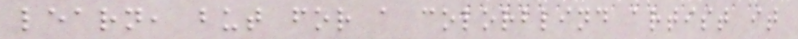learn, but for a colorblind artist it
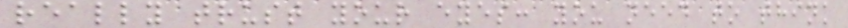really trust your eyes: you need to think
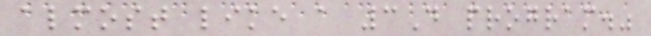almost like a 3D program."
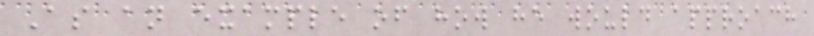As an example of how he would approach
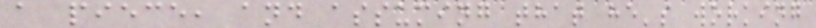a piece, and assuming that he's working
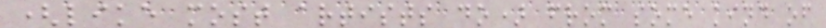(like most artists do) from some kind of
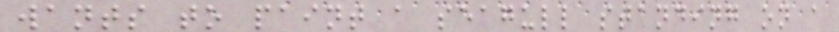wants to paint a seagull standing on a
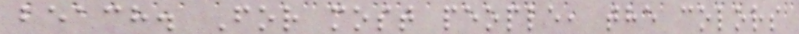beach. For most people, the colors
